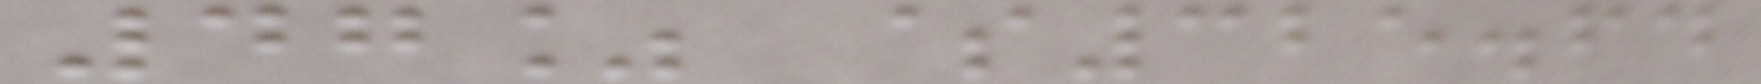47% $325.64
